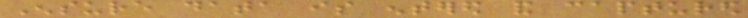Ensure data is entered and captured
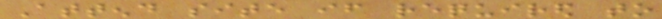Attend site if required to
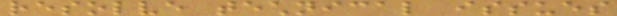resolve technical issues
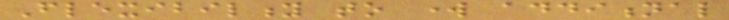Flexibility to work additional
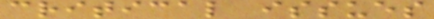critical issues
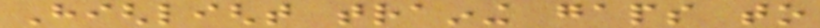Highlight training gaps to
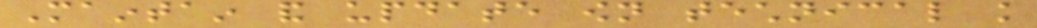Maintain and update own technical knowledge
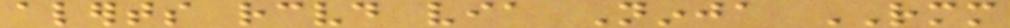alerts received via Ninja RMM
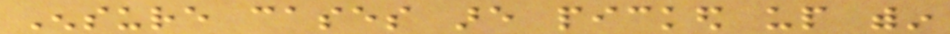Ensure cases are picked up within
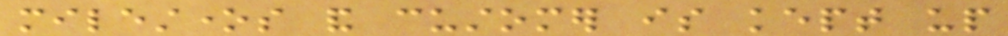milestones and customer is kept up
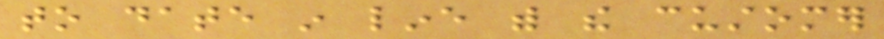to date in line with the customer
